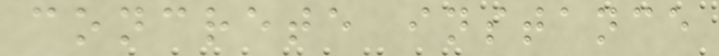concrete instance
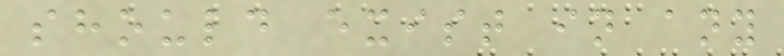should exist in any
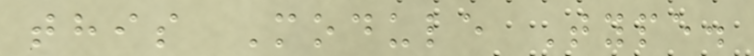this Module Type.
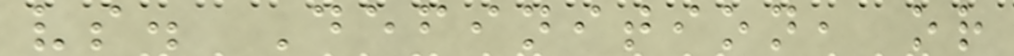vs. Definition, or
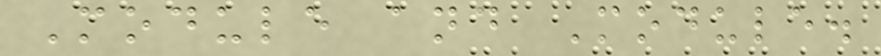Module and Module.
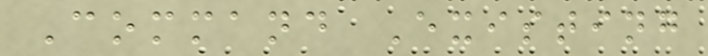Command Existing
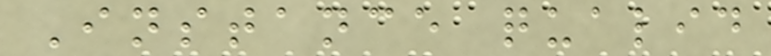Instance qualid
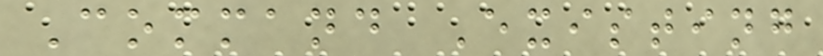Command Existing
